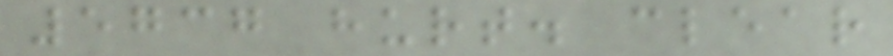5737 hurt. clear
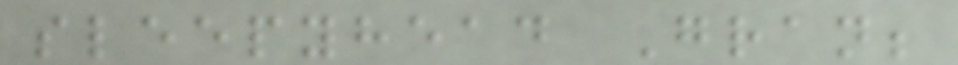sleepyhead Gran;
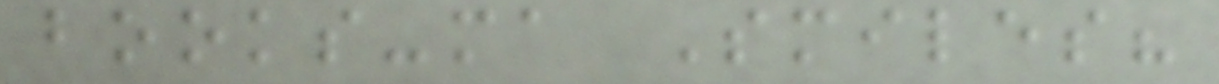books-ma Smiles?
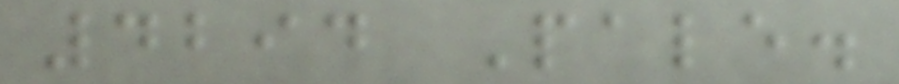4294 Pale.
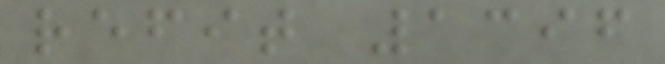refit 1396
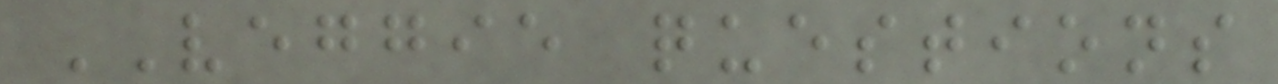VEGGIE questions
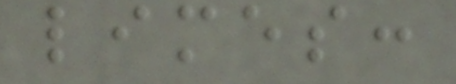limes:
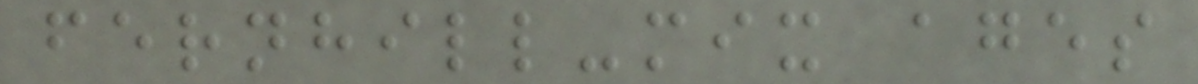fernhill-mix ages
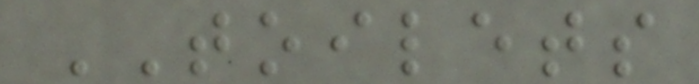TOILETS
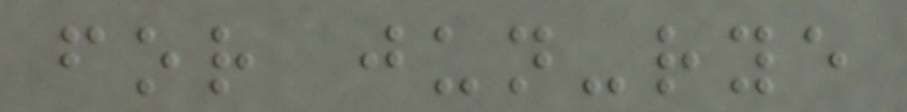for jun-rye
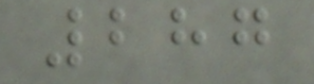287
